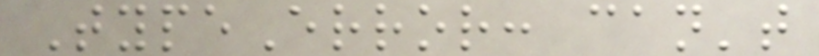TypeError: can't
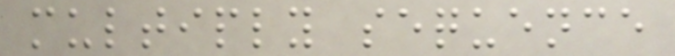multiply sequence
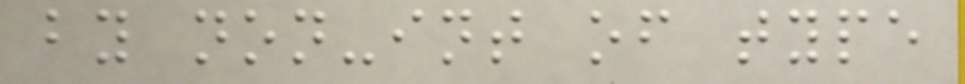by non-int of type
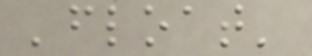'float'
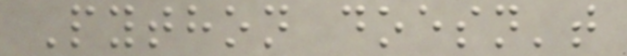Python doesn't
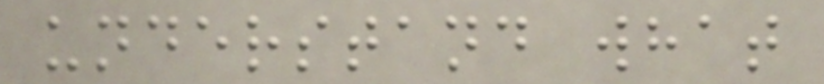understand what
